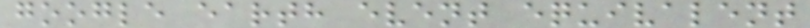google earth event equivalent
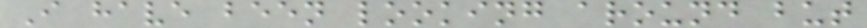I have been looking around but
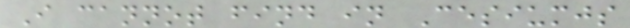I cannot find in Cesiumjs
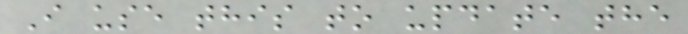I use this to update the
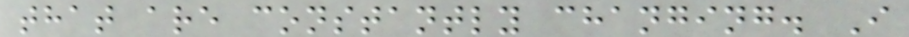that are constantly changing. I
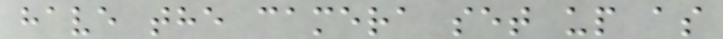have the camera set up as
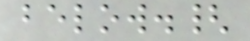below.{
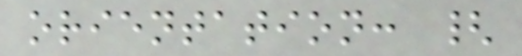orientation: {
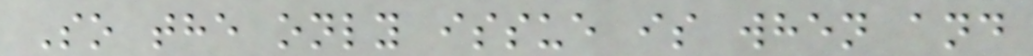So the only issue is when and
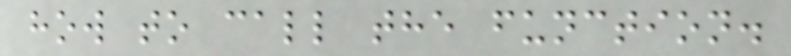how to call the function.
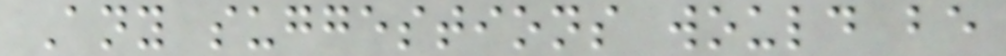Any suggestions would be
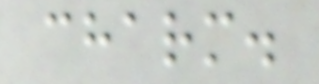charm.
